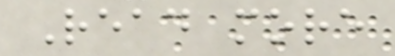Read more
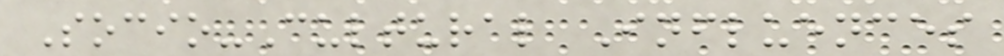Socio-Cultural Influences
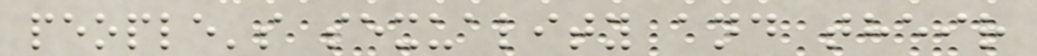people's sexuality and their
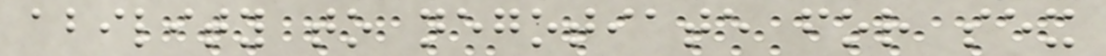ability to negotiate for sex
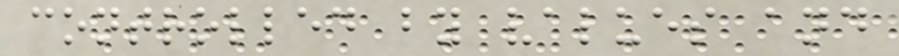controlled by values and
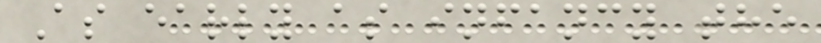As early as infancy the
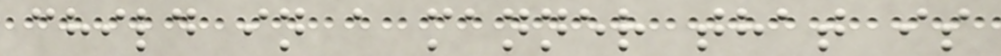child in a manner that is
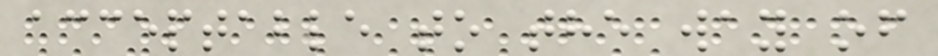acceptable to the way of
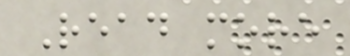Read more
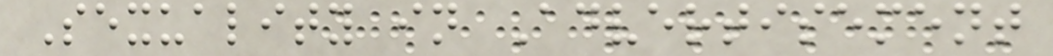Sexuality in Advertisement
